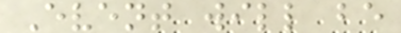Event will be
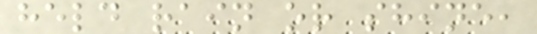held rain or shine,
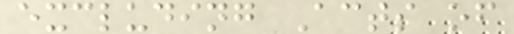excluding Acts of
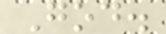God.
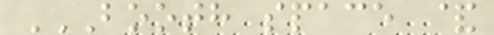BOOTH SPACE &
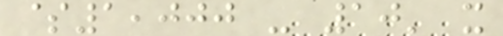$1,000 - 10' x
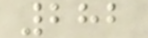282
